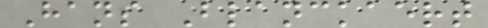Hans Blanckaert
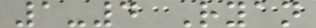1-4 Ryan
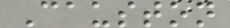Causton
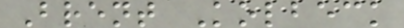Brent Kolbeck
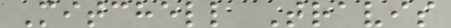Mitchell Travis
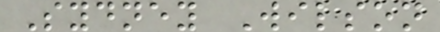Sydney Wilson
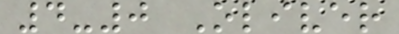4-0 Oliver
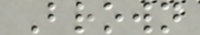Brown
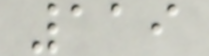119
